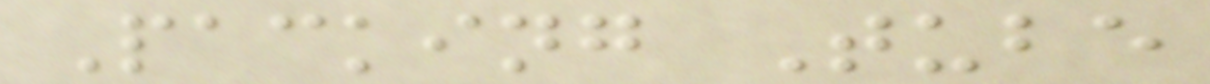Packing Tube
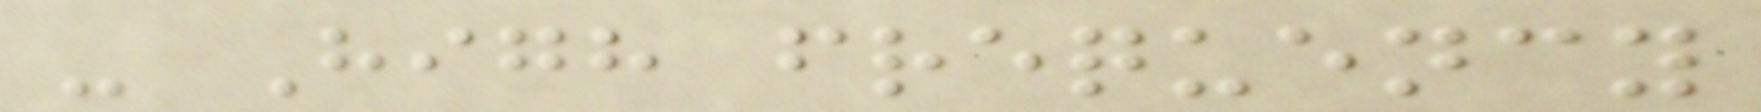- High frequency
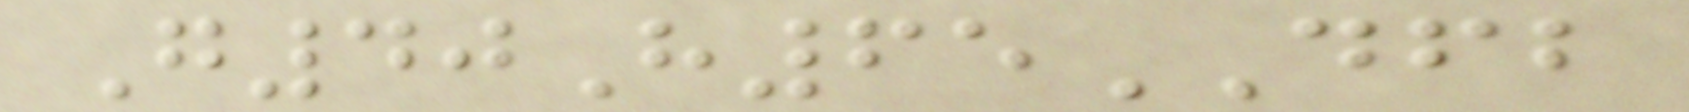G40H65DFB
